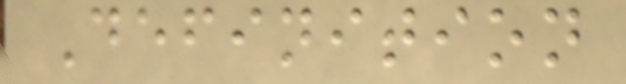Definition
